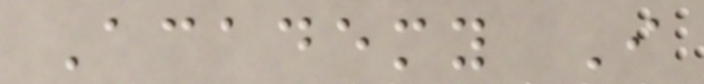Academy I
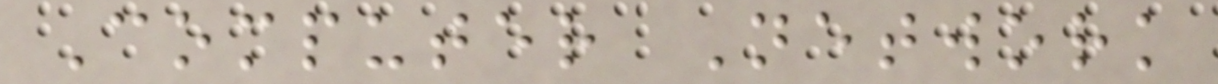Computer Network
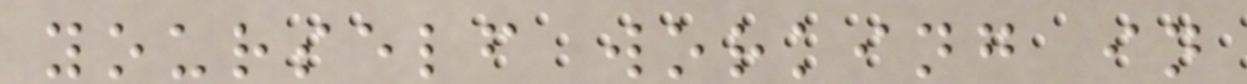yourself working in
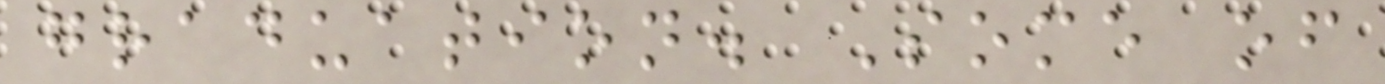graduation. Some of
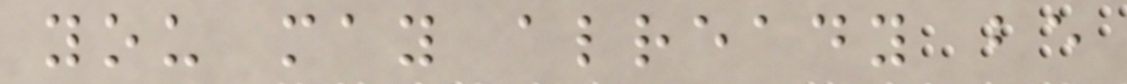you may already be
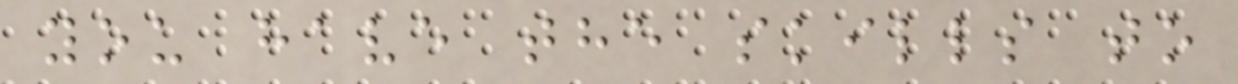you have the skills to
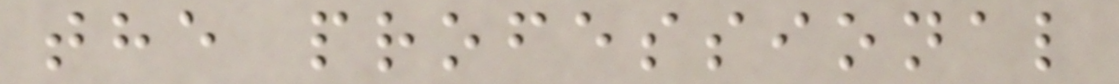the professional
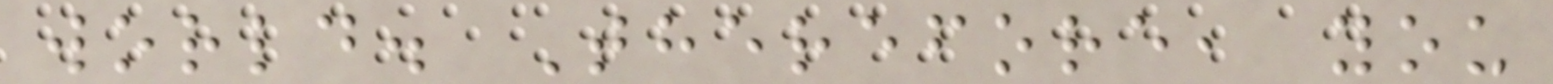world. Therefore, you
